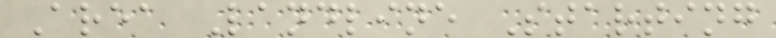Area Landline Starting
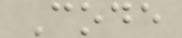Code
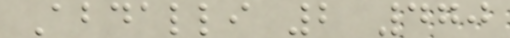Abdalli 2 470
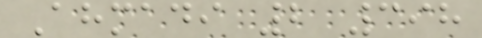Ahmadi 2 398
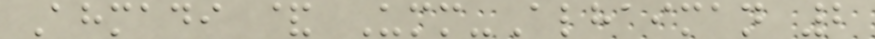Ahmadi & Umm-Alhaiman 2
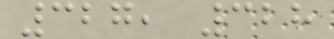327, 328
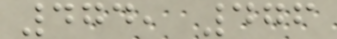474, 476
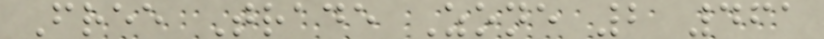Free Trade Zone 2 461
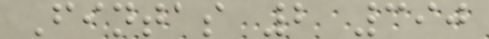Fintas 2 390
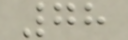78
